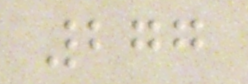277
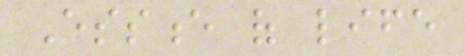Essence of life
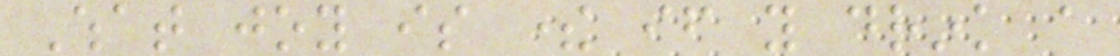What joy is there if you drink a
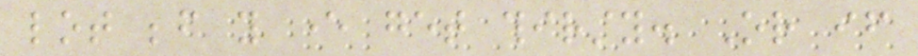lot before you ever get thirsty. Or if
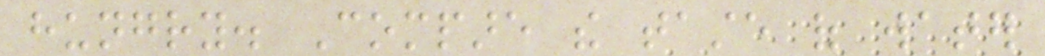hungry. Compare the taste of water
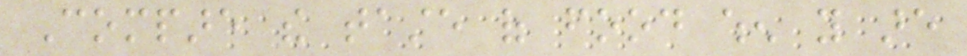Compare the taste of food when you are
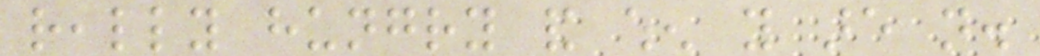really hungry and when you are not.
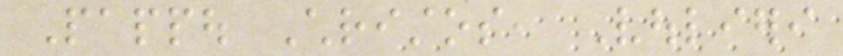Pappou Christos, Voulieri
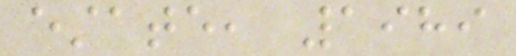estate, 1989
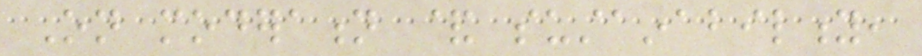On moderation & sustainability,
